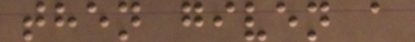then given a
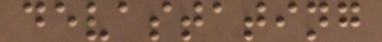devastating
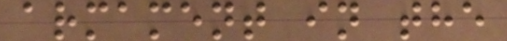armament in the
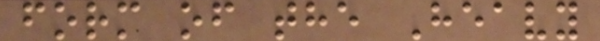form of the Heavy
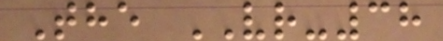The VR-38
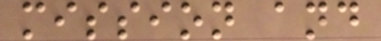mission and
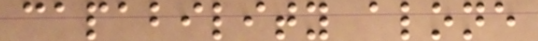capability alone
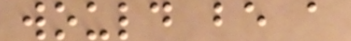would be a
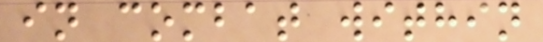in combat within
